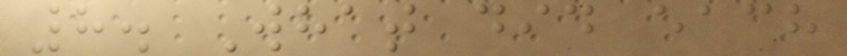8. What did each
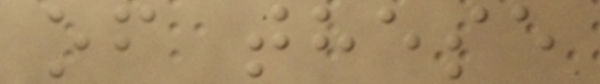of these
